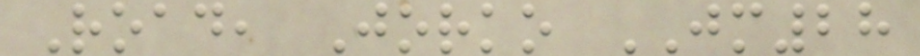Road, Jorko JM28
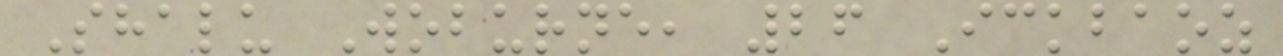Shalu Woburne, 26 Ickbaoz
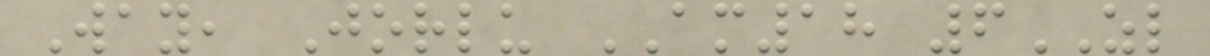Way, Jorlu AM18 6ZL
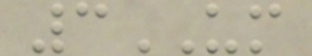3UM
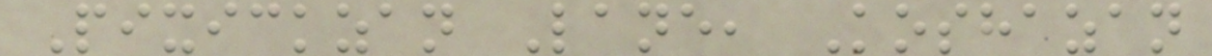Pixickzan Lane, Koshazan
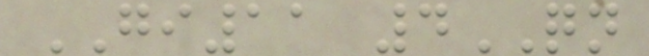GI11 4QN
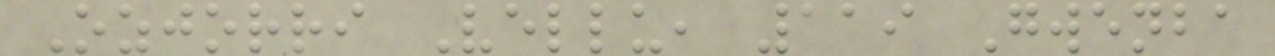Ozjorri Vellu, 119 Gwenba
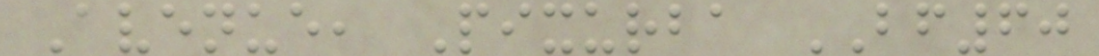Avenue, Pixurba BF60
